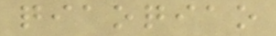qiaoqiao
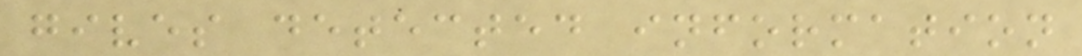gives detected information
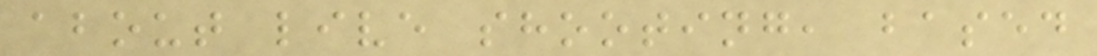about live shooting, based
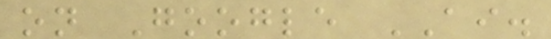on Google AI.
